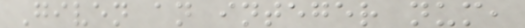Given an integer num,
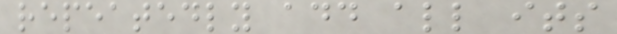repeatedly add all its
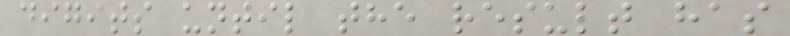digits until the result has
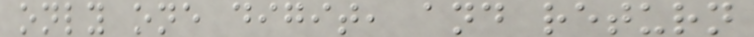only one digit, and return
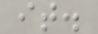it.
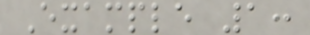Example 1:
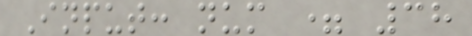Input: num = 38
